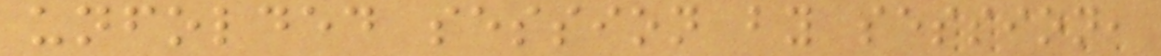unfolded session by session,
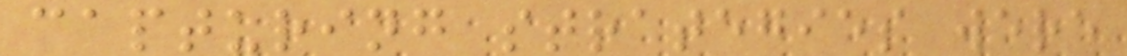capturing strategies were
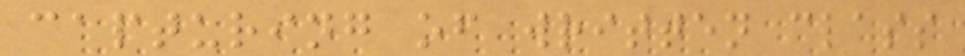capturing of written class
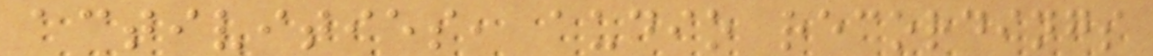activities, audio recordings
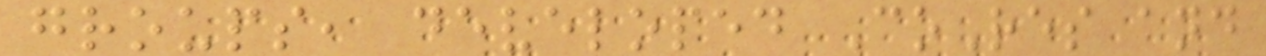groups, developed CoRes and
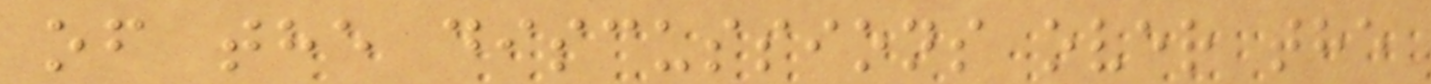of the discussions over the
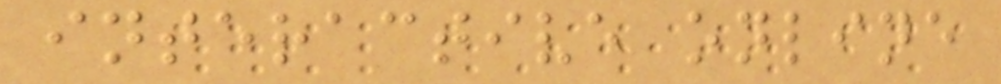interactive online
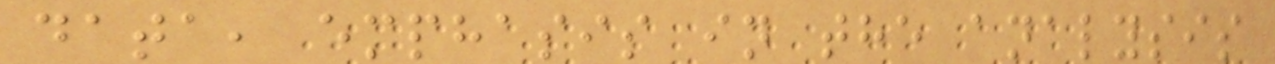data, emphasis in the analysis
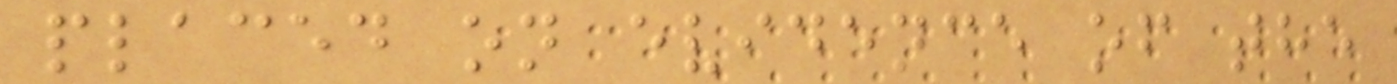placed on evidence of the
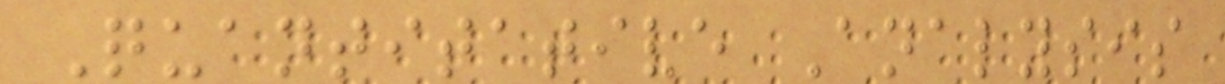Quantitative Analysis
